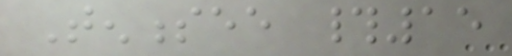Tennessee #15
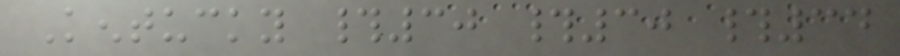Kentucky #30 #30 #34
